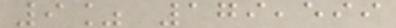9% 179,599
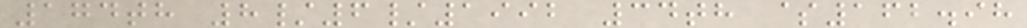174th 8/6/1992 34th $162.98
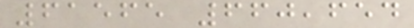61565 660,654
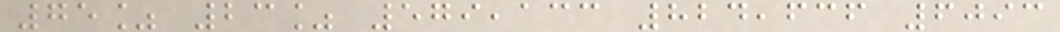75% 23% 579,133 824,636 6093
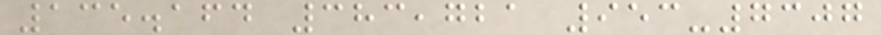135.164 383,721 953-7307
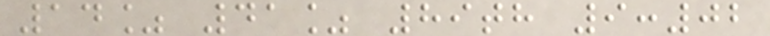14% 41% 89th 9:02
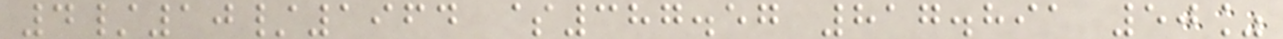4/10/1964 $387.57 817.891 50%
